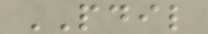PDIL
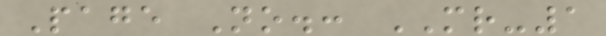Page No.: MR-1
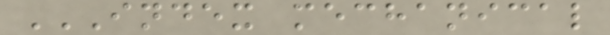INDEX MECHANICAL
